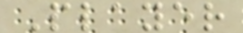Player
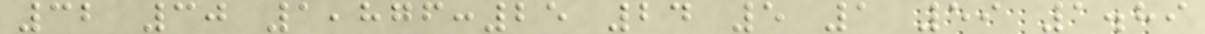32 30 1,876:25 24 5 1 59 1.89
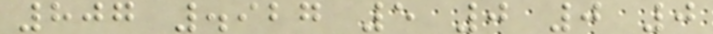807 .927 5 0 0 0
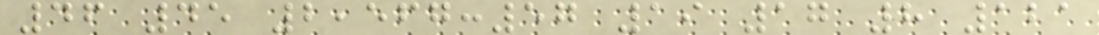46 45 2,567:57 19 17 8 121
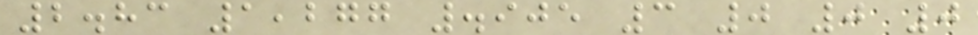2.83 1,277 .905 3 0 0 0
